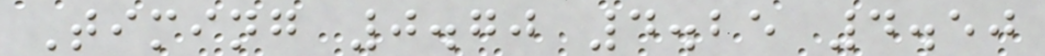Timing 0.70 4.25 4.50
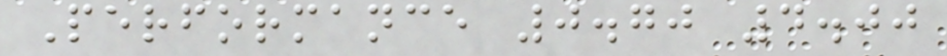Performance 0.70 4.00
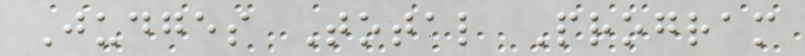Judges Total Program
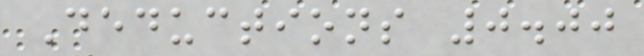Deductions 0.00
